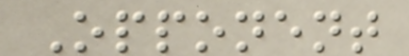Opponent
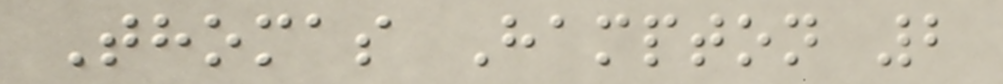Thomas Hampton 2
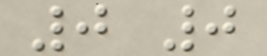0 0
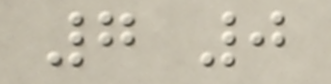7 0
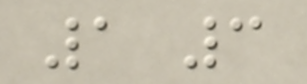1 3
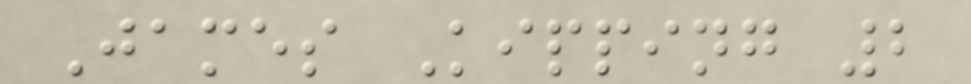James Kipping 2
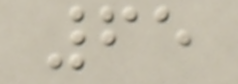65
